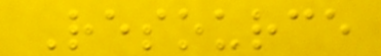Resource
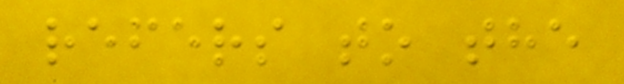refers to the
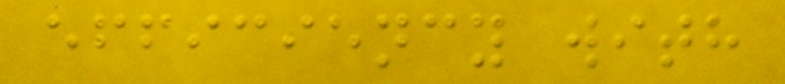efficiency with
